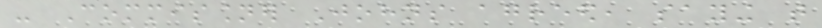- Commissioner Johns agreed, saying that
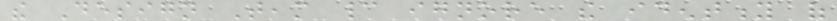the Design Team cannot ignore the identity of
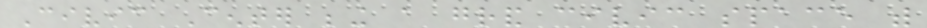Civic Center being a grand civic space with
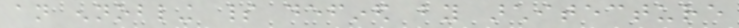an ennobling spirit defined by architecture
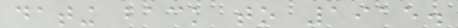dating back to 1915.
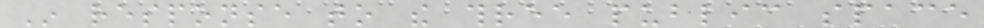In response to the three public space
